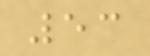53
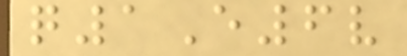q1E6v
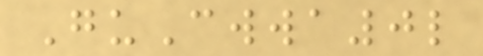GuCwwa0l
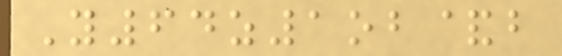Y64z1ob&b
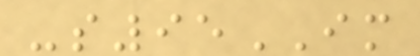-s95IM
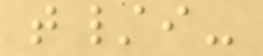t/i-
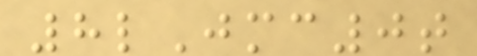8lJmc0t
